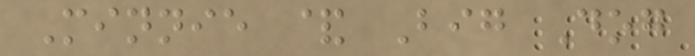Minnie & Big Dog
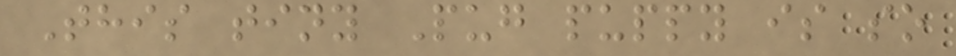This tiny Pug puppy is so
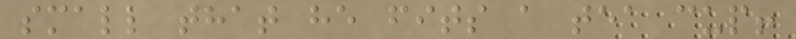small that he fits a tea cup!
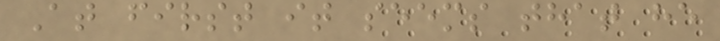At first it seems that he
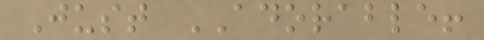Just ADORABLE!
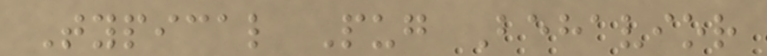Typical Pug Behavior
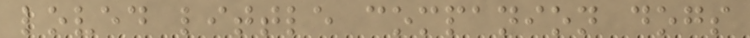loved little companion dogs
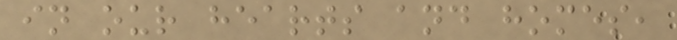in our hearts and homes,
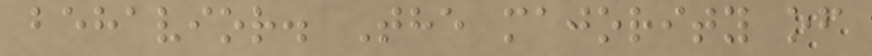behavior. The majority of
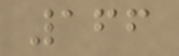166
